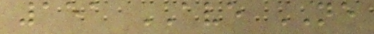151 AVE NE
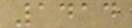1414
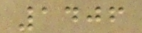1406
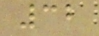32
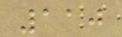110
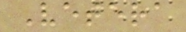Vetera
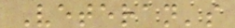Veteran's
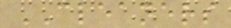CLEANERS
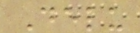Delu
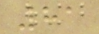81
